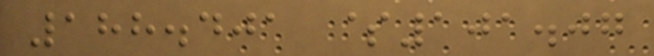188.401 $101.07
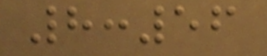8:56
